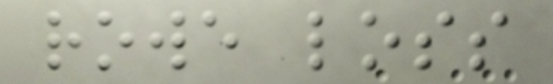rowe loss
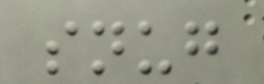snug
